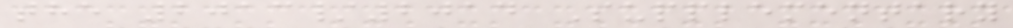the 2013/2014 Supplementary
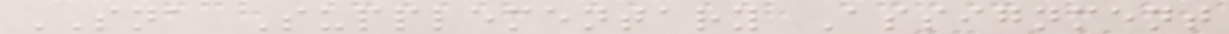SNA Supplementary Assignment
